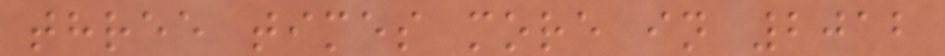three times more in 2012
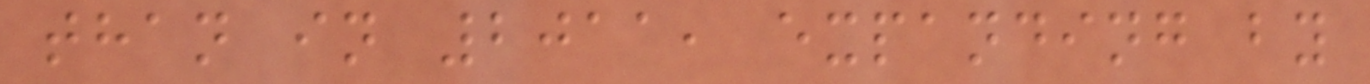than in 2011, expanding by
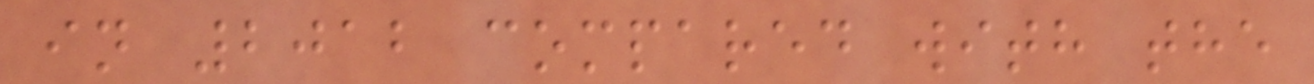in 2012 compared with the
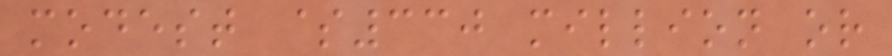modest $330 million or
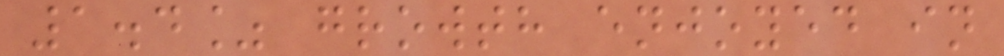1.4% growth enjoyed in
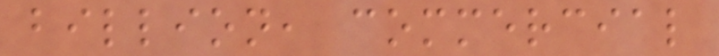billion, commercial
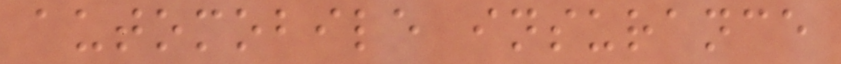automobile insurance
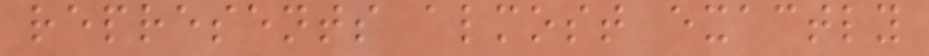represents almost exactly
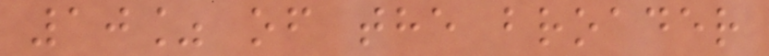10% of the broader
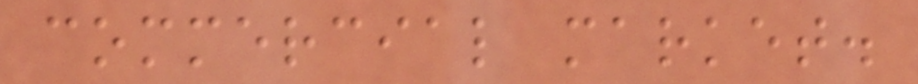commercial market.
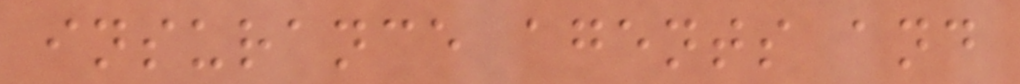insurance agents and
